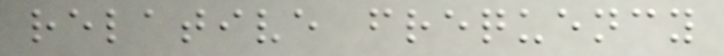relative frequency
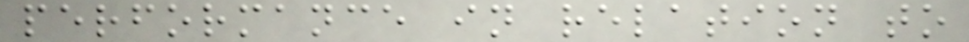performance in relation to
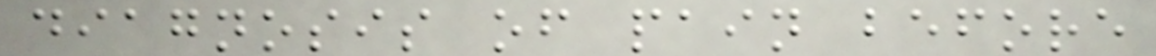diagnosis of pain before
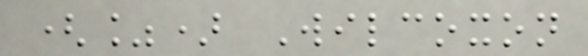(%) Wilcoxon
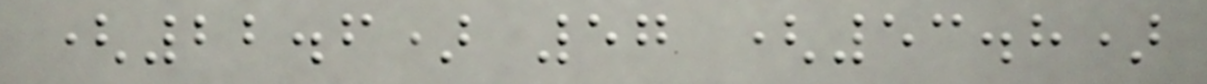(22.6) 57 (53.8)
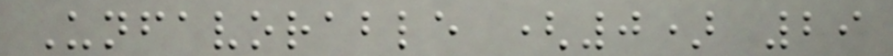Unfavorable (0) 29
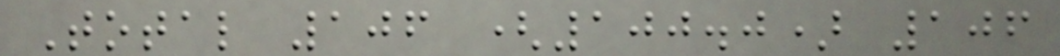Total 106 (100.0) 106
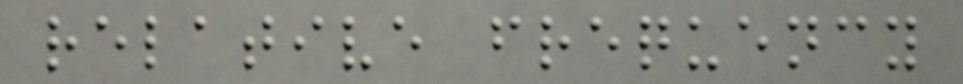relative frequency
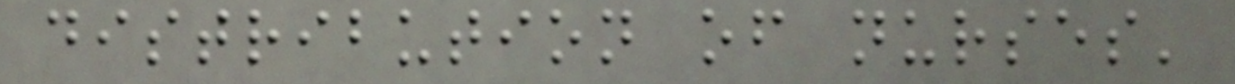distribution of nurses'
